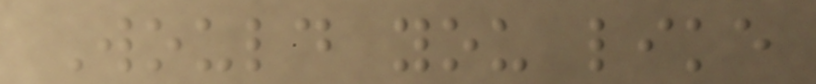Would you like
